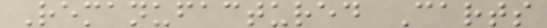Remanufactured Carts
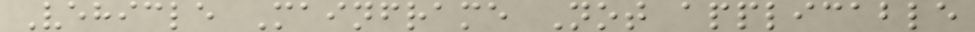Vehicle Mainframe Not applicable
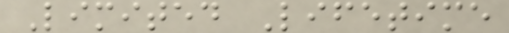Limited Lifetime
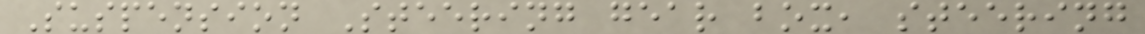Suspension Steering gear box, steering
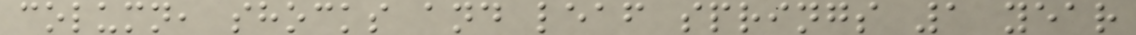column, shocks and leaf springs 1 year
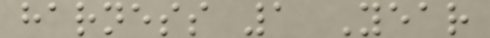harness 1 Year
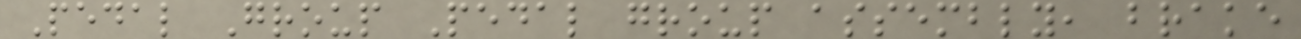Pedal Group Pedal group assembly, brake
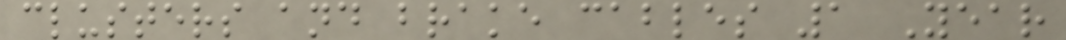clusters and brake cables 1 Year
